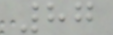87
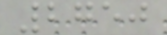2750
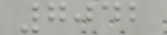7042
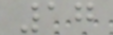17
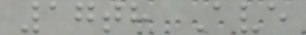17th Ave
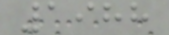1988
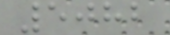5082
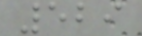529
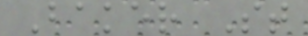Baker St
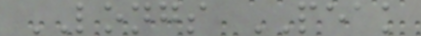LONGS PEAK
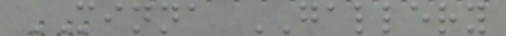MINNA GALLERY
